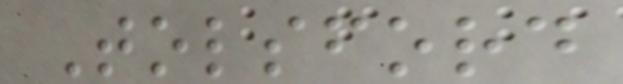Tolsford
